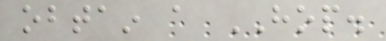obtain a HOP.
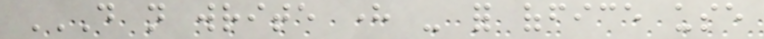DO NOT WRITE HERE - FOR OFFICE USE
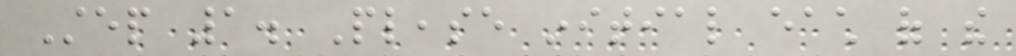Step 1. Please initial each of the
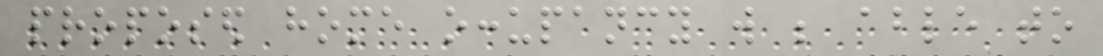proposed home occupancy will be able to
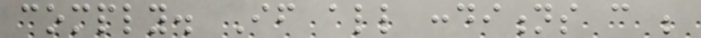comply. If all conditions can be
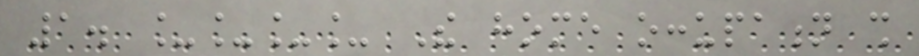1. ____ The home occupation shall
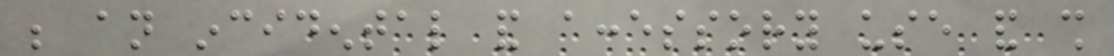be an incidental and accessory use and shall
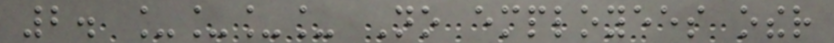2. ____ No employees other
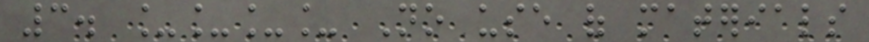3. ____ No use of materials
